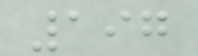197
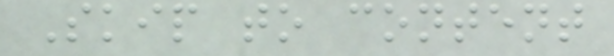Skip to content
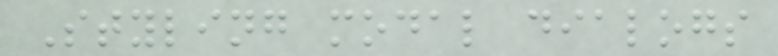Styling modal dialogs
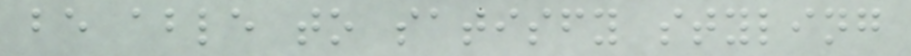be able to satisfy styling
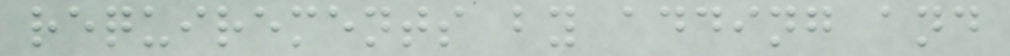requirements by adding and
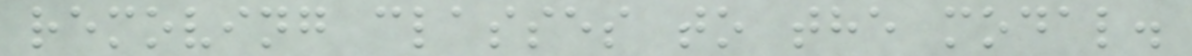removing classes to the modal.
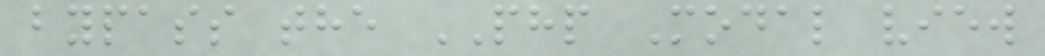bypass the PHP Modal view
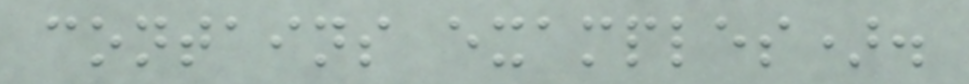contains examples).
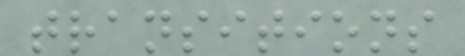transitions
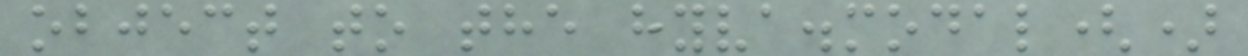object to the hyva.modal()
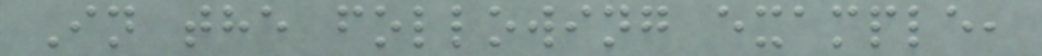In the following example,
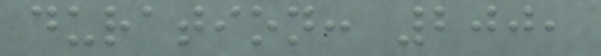duration: 200,
